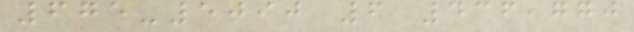675-5090 6 436,770
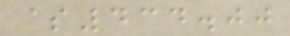$434.00
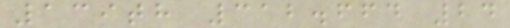139th 312.664 24
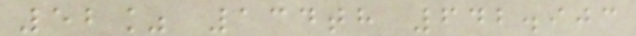52% 134th 642.903
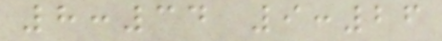8:34 9:26
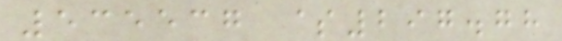535537 $297.78
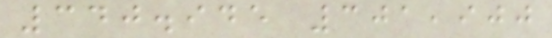340.945 301,900
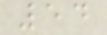54
